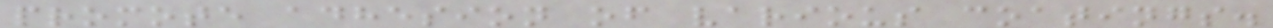promote adhesion of various coatings.
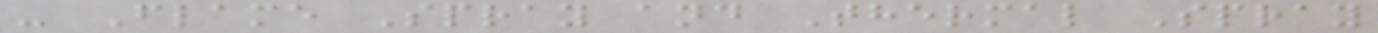- Flame Spray and Thermal Spray
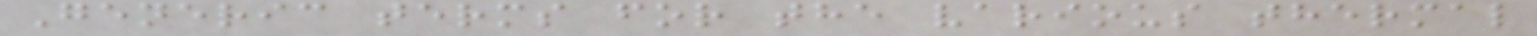Generic terms for the various thermal
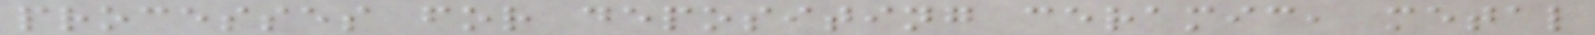processes for depositing ceramic, metal
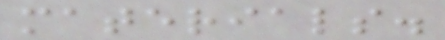materials.
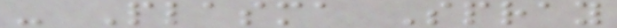- Plasma Spray
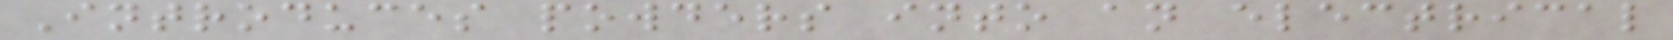Introduces powders into an electrical
